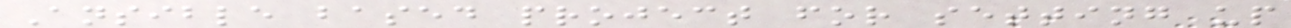Ansible based project for setting up
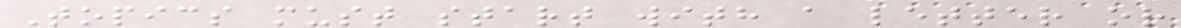Topics must start with a letter or
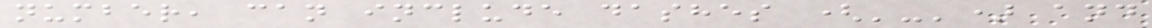number, can include dashes ('-') and
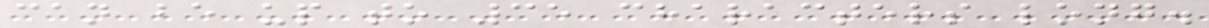can be up to 35 characters long.
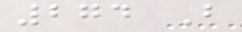274 B
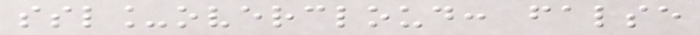ssl_overcloud: false
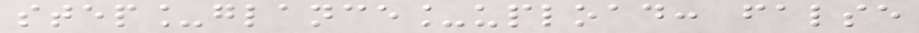step_glance_upload: false
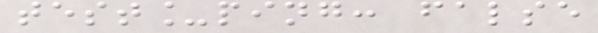test_ping: false
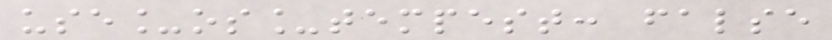use_os_tempest: false
